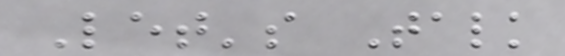Let's Talk
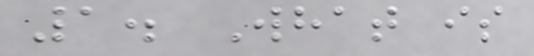1. What is
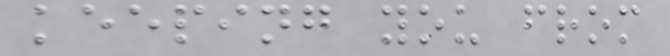keeping you from
